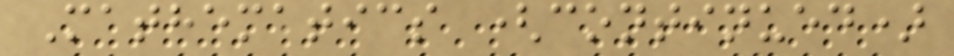Mathematics (continued)
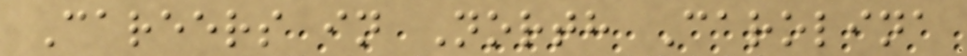Careers in North Carolina
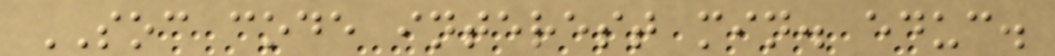SOC code interest min. educ.
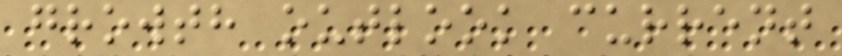growth outlook current
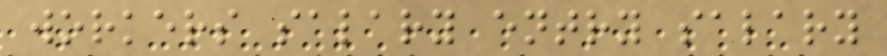workers salary entry salary
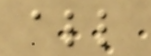all
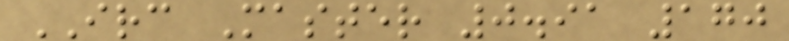IRC Master 0.91 170
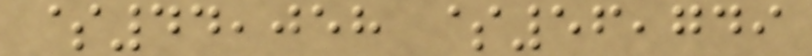$44,058 $56,749
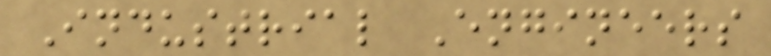Industrial Engineers
